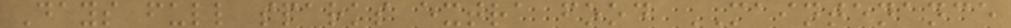Days full sparks extra food MAINTENANCE
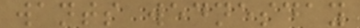wants wednesday
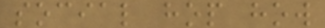social hop how
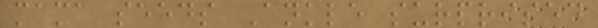mama seeds Ankle surprised
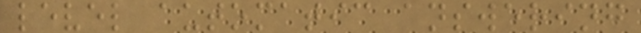level automatic answering
